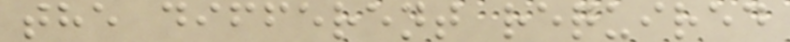the different required
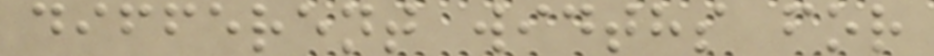different widths for
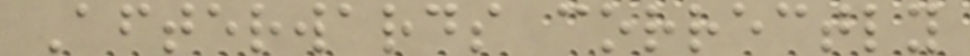Afterwards correctly
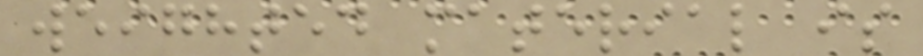weighted material is
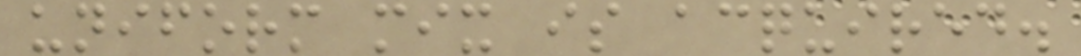uniform mix is acquired.
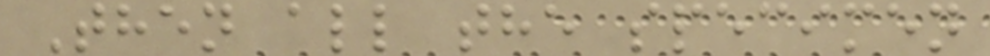Then all the specimen
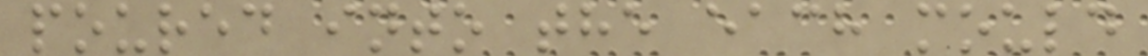poured into the each mould
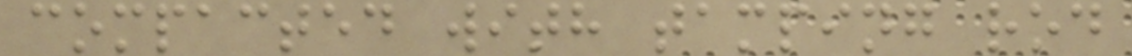compacted with tamping rod
